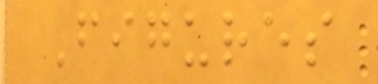Figures
